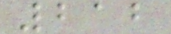212
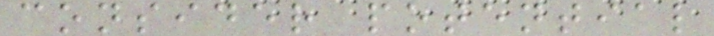consider potential
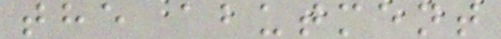the abutment
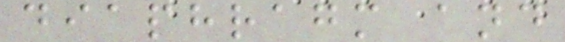diaphragm and
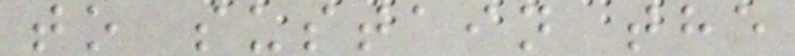to sustain the
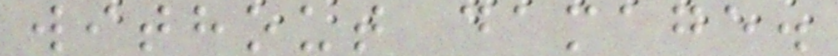without damage.
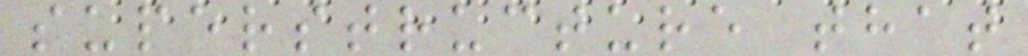superstructure that
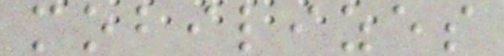mobilizes
